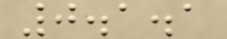0.1.1
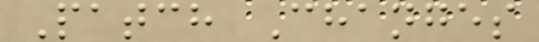Patch Changes
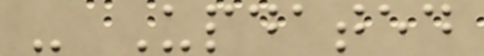- Updated
